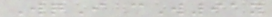WqI cW91y
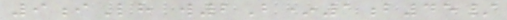9iLh w2B*1b45/
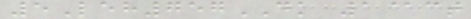5Leh757DK 1@ct
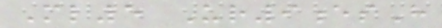Ml5 Ur9esH
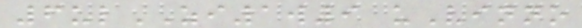6ulZI1w9 uVinno
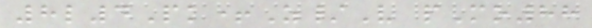8l4Pk+Z/V pMo88
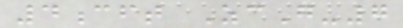4cft ZcG-7
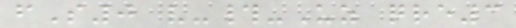fS0 v-#-Uz qre3
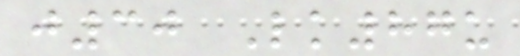j30 Lk87u
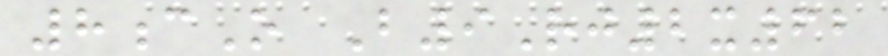8cO B9Rj2x62
